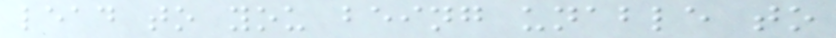lead to you being unable to
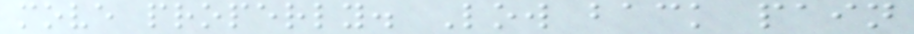move properly. Low back pain
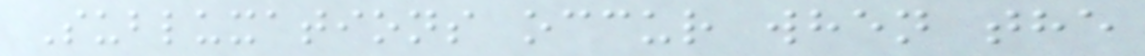Subluxations occur when the
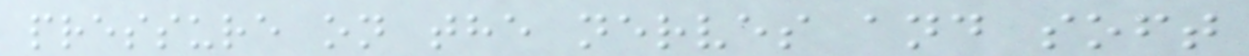pressure on the nerves and soft
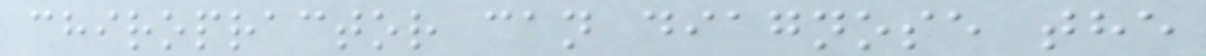chiropractor can diagnose the
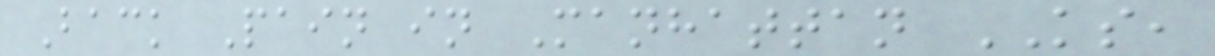Back Pain in Manhattan KS,
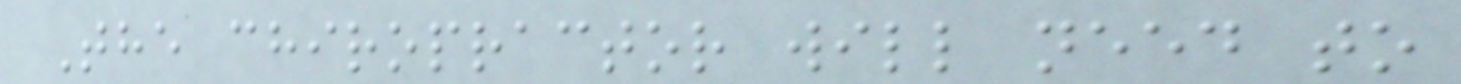The chiropractor will need to
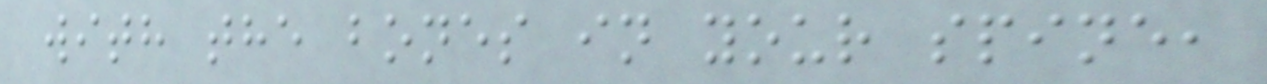with the bones in your spine,
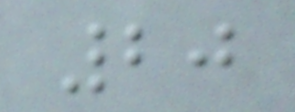20
